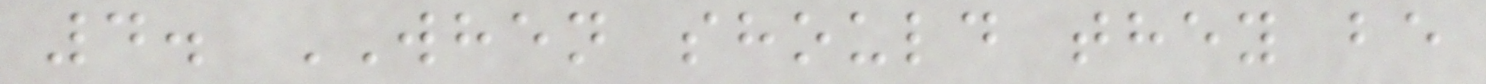4. WHEN should they be
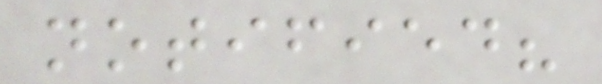notified?
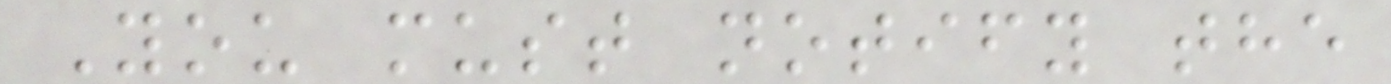You must notify the
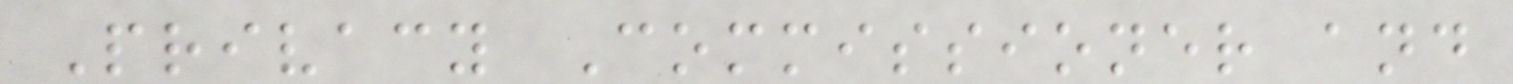Privacy Commissioner and
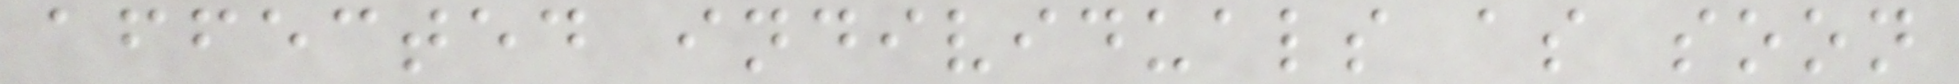affected individuals as soon
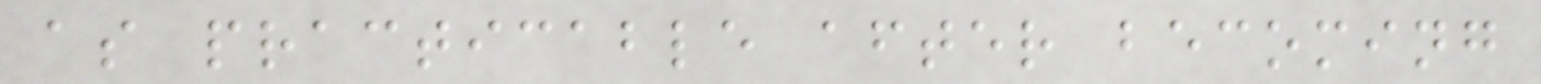as practicable after becoming
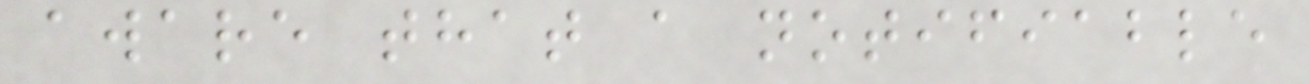aware that a notifiable
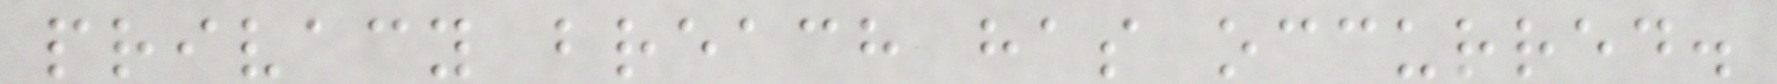privacy breach has occurred.
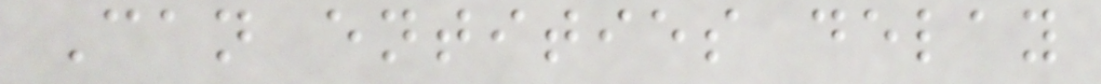Can entities delay
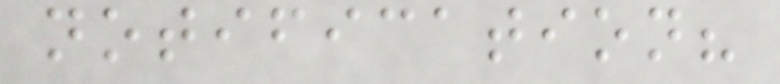notification?
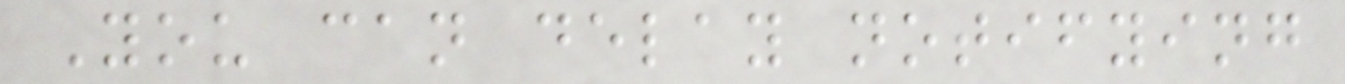You can delay notifying
